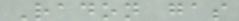Radon gas
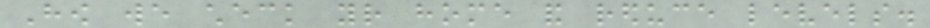How we check your home and reduce levels.
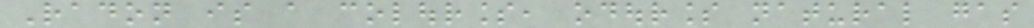Radon is a colourless, odourless natural gas
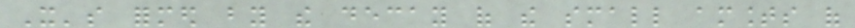It's formed by the decay of the small amounts of
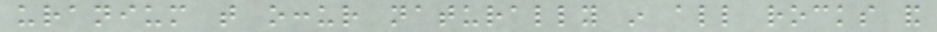uranium that occur naturally in all rocks and
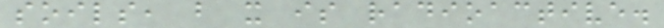soils, but it is radioactive.
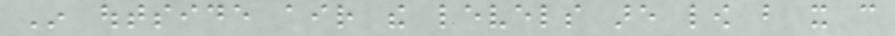In outside air the levels are low but it can
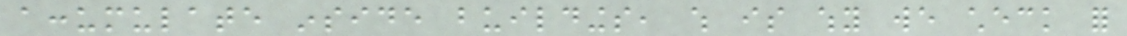accumulate inside buildings, which is why we check for
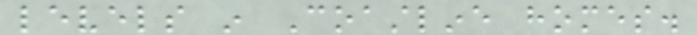levels in Coastline homes.
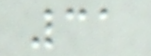31
